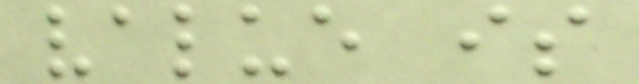value is
